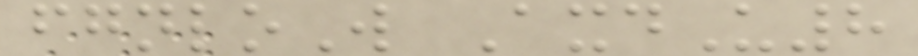fgnloW AxdU8
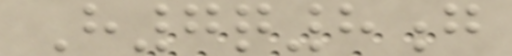H7q8g
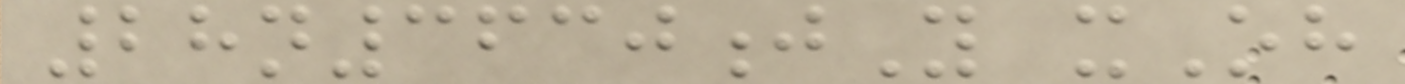28n3630jY xOh
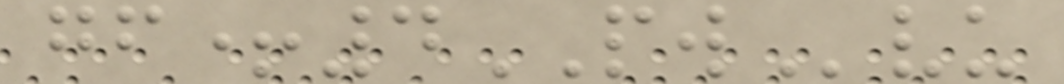gf+4PWvu
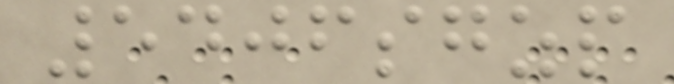5406sgzp
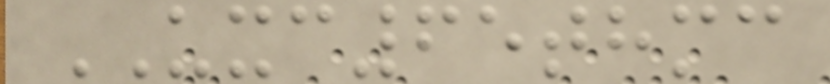UXC65thmc
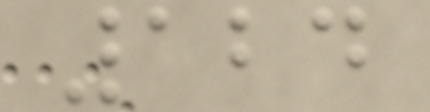124
